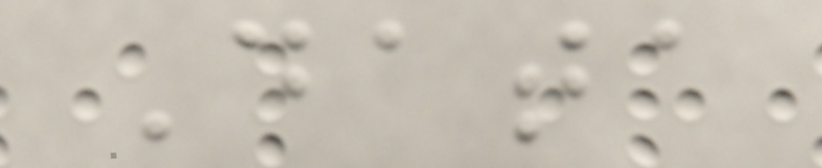Data
